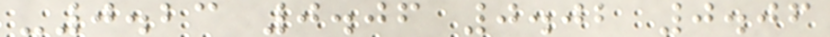-0.23 0.06 0.02 0.06
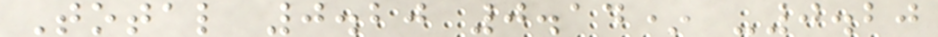Total 0.20 0.14* -0.20
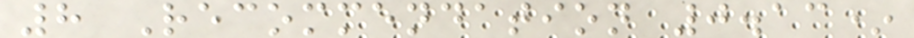8 Recommendation 0.13*
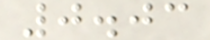0.03
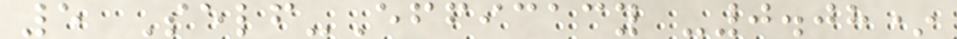5 Self-Efficacy -0.08*
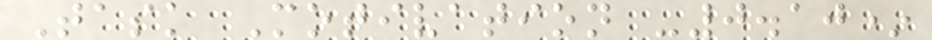Task Motivation -0.10*
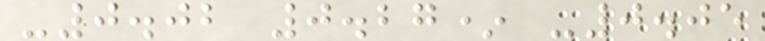-0.02 0.27* -0.05
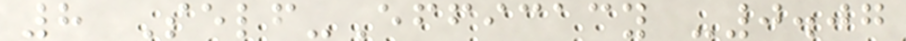8 Self-Efficacy -0.07
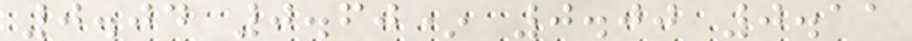0.04 0.60* 0.00 0.11
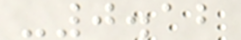-0.12
